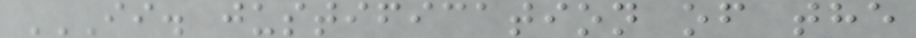II. JUSTIFICATION OF THE
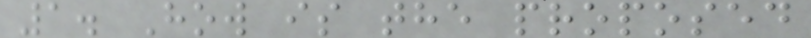1. How is the proposed
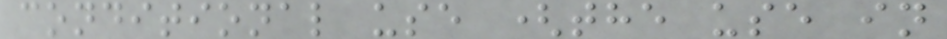conditional use (the use in
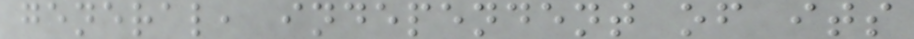general, independent of its
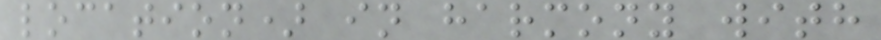location) in harmony with
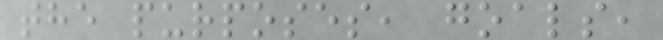the purposes, goals,
